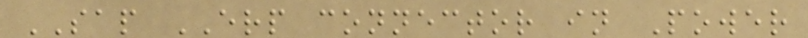SAP ERP connector in Power
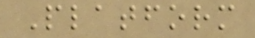Platform
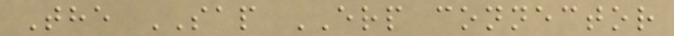The SAP ERP connector
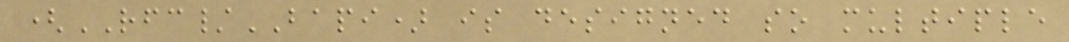(RFC/BAPI) is designed so multiple
